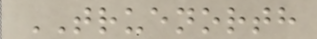TRUENORTH
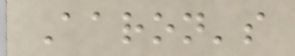Aaron's
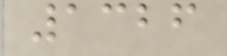1326
